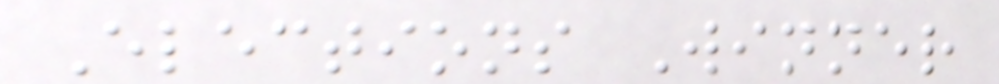Elections Winner
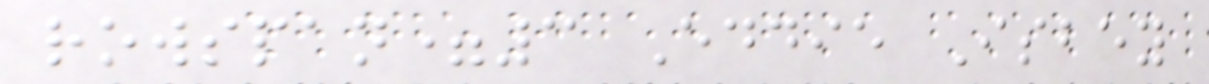rowspan=3 Eddie Isbey
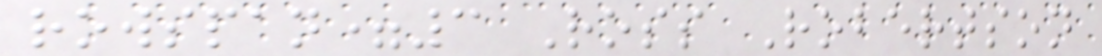rowspan=3 Ross Robertson
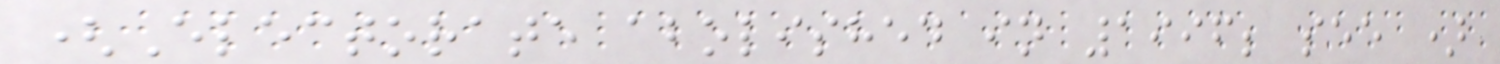(Electorate abolished in 1996; see )
